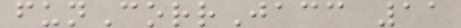funCorrJacc 11
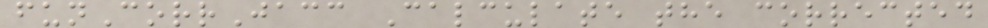funCorrJacc Calculate the corrected
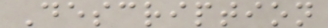Description
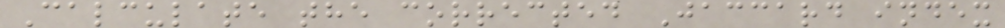Calculate the corrected Jaccard index
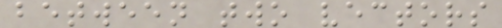between two vectors
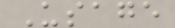Usage
